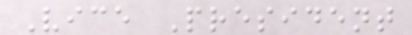Vice President
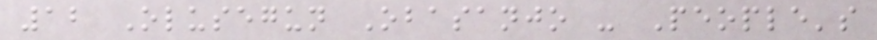12 Olusegun Obasanjo - People's
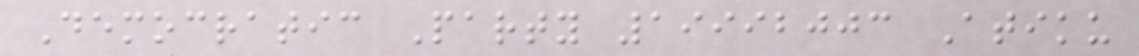Democratic Party 19992003 Atiku
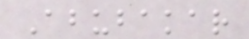Abubakar
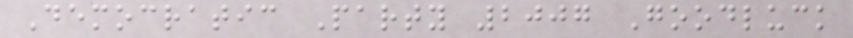Democratic Party 2007 Goodluck
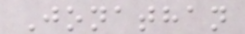Jonathan
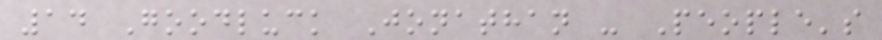14 Goodluck Jonathan - People's
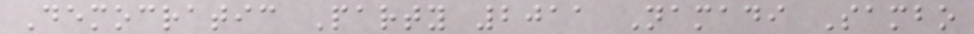Democratic Party 2011 Namadi Sambo
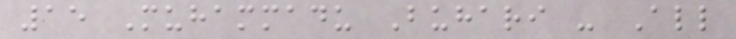15 Muhammadu Buhari - All
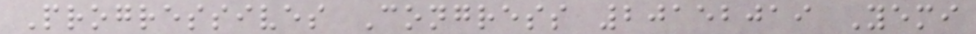Progressives Congress 20152019 Yemi
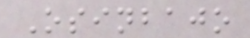Osinbajo
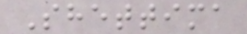Shettima
